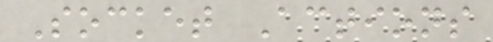Socket Actions
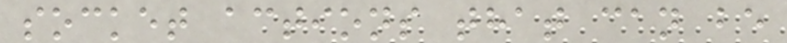socket actions that can be
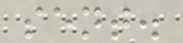sent.
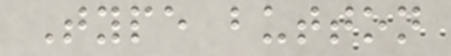Type button
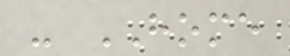- HOME
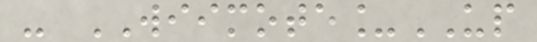- WIIMOTE_UP
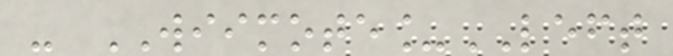- WIIMOTE_LEFT
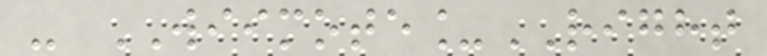- WIIMOTE_RIGHT
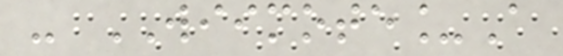- WIIMOTE_A
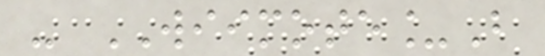- WIIMOTE_B
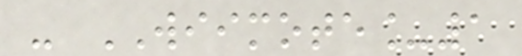- WIIMOTE_1
